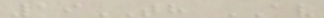19TH AV
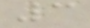3
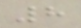8
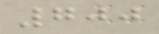700
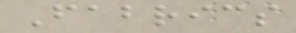Fabrics
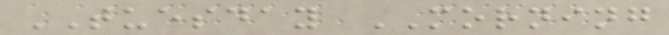TUESDAY MORNING
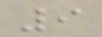9
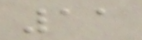11
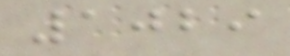1029
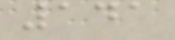141
